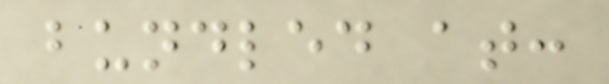bundled at:
